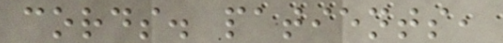cords. patients,
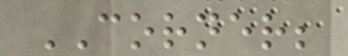CORNER;
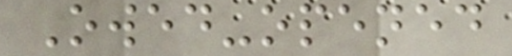Owed-opened
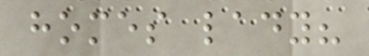homes lady?
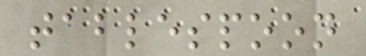tablespoon
